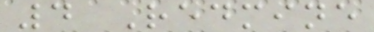4 Redmine
